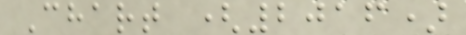Chart (2016)
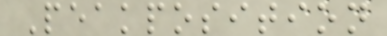Peakposition
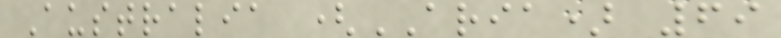Australia (ARIA) 69
